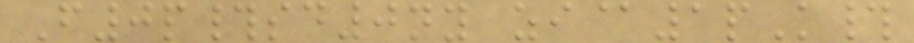F0p#sd0ny zi@1pK#
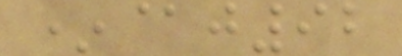*@j92
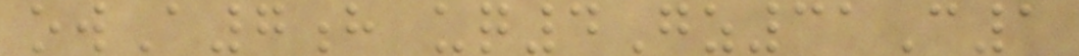owA7h uq4Gz31C1
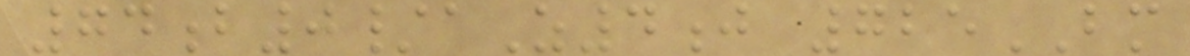74b0/aZ4j 725BM
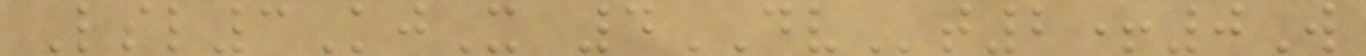Lsl3KjX 4DVt2+0W
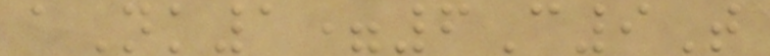aNk1=6C9T
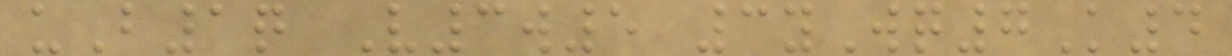uB1q V3w5 3yWq7K4
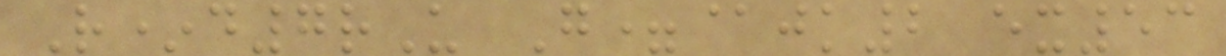R*d7rU G=@jk2 ex53
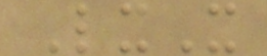LxX
